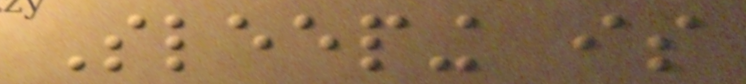Sleeping is
